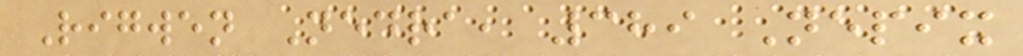Rigwen Nedra, 389 Nepix
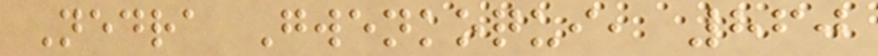Nedra Gwenkoqui, 860
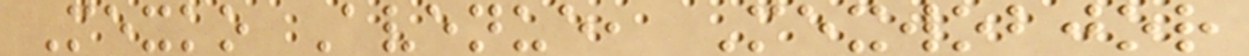Mexko Avenue, Mexwobjor
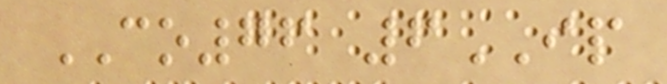CO76 6IP
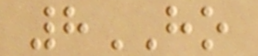8HO
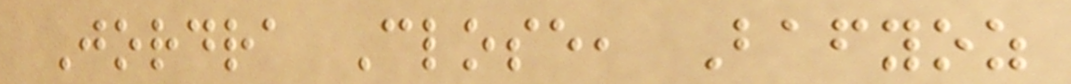Jordra Close, Bafyoz
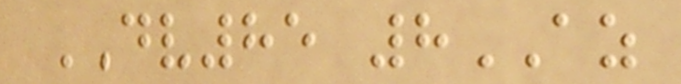DV85 8AZ
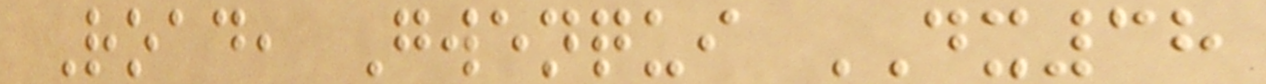Road, Gwenqui DX38
